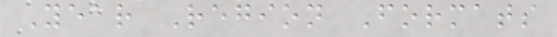Year Region Formats
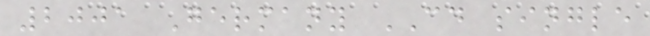2001 Germany CD single
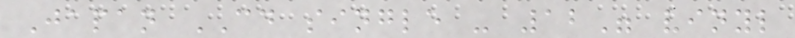Japan CD single - 12" vinyl
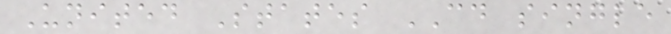United States CD single
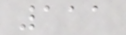111
